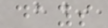days
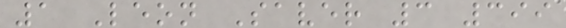1 Leon Saver 3 399
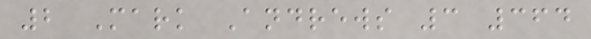2 Mark Andrews 3 364
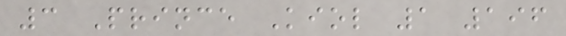3 Prince Kiol 1 196
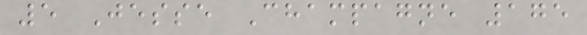5 Jesse Champagne 175
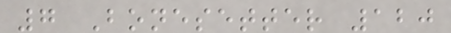7 Bonesetter 120
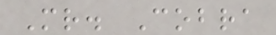Mr. Cobra
